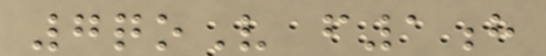7qoV f1h
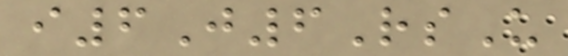i6J6RsU
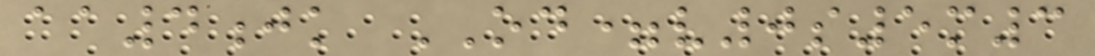aa4jk OD=v0s5m3
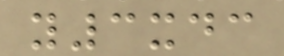y3xdc
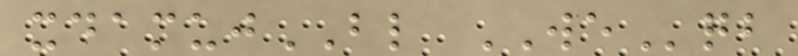xdamujBL WEqb
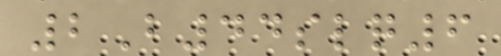2B44slq6
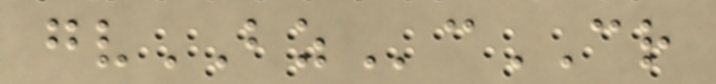gvBZcCR
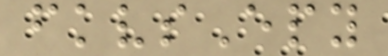fkvsEpy
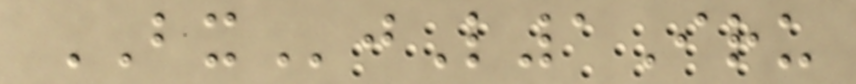BXjL1Iru
